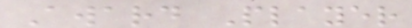Award Player
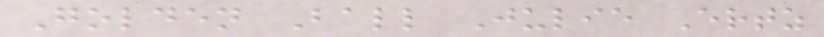Golden Ball Julie Ertz
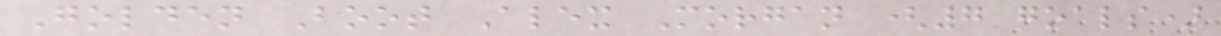Golden Boot Alex Morgan (7 goals)
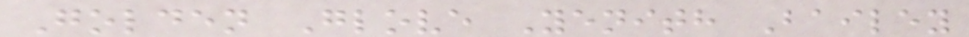Golden Glove Yenith Bailey
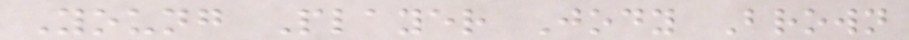Young Player Jody Brown
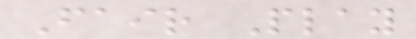Fair Play
